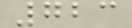723
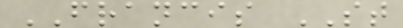FRANCIS ST
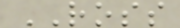ROSS
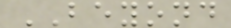BEYOND
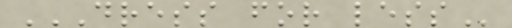DRESS FOR LESS
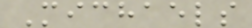Michaels
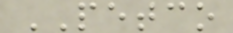PETCO
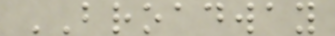BROADWAY
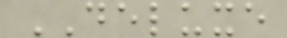DELUXE
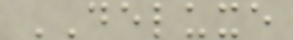DELUXE
